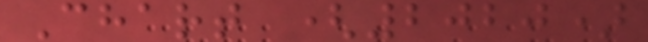Chart (2020)
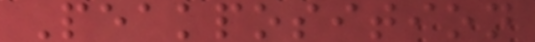Peakposition
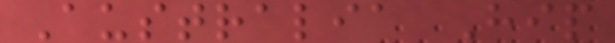Australia Hip
